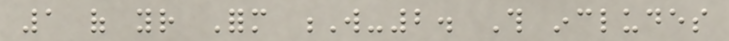1 of your Form W-2. This includes
